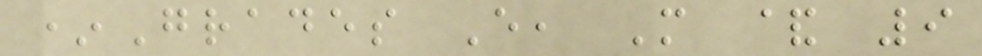*Grades E, M & 9
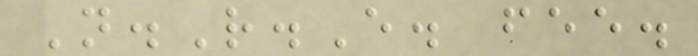N.R.E. fee.
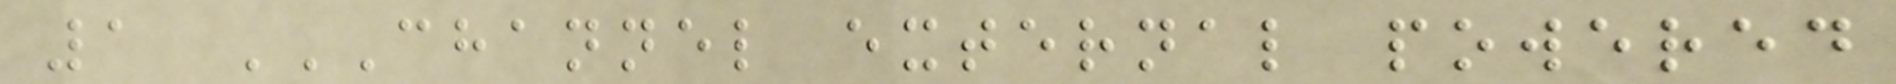1 CHANNEL EXTERNAL POWERED
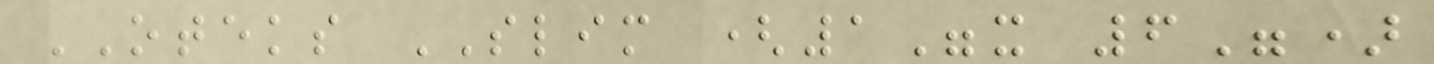OTEKS SLIM (1"x 6")
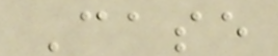Case
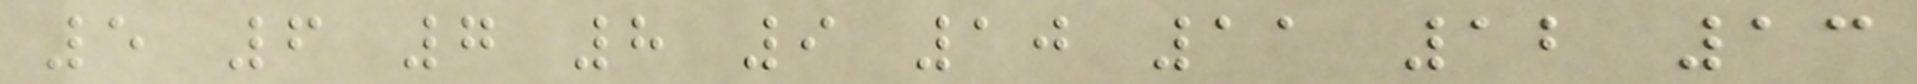5 6 7 8 9 10 11 12 13
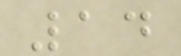14
